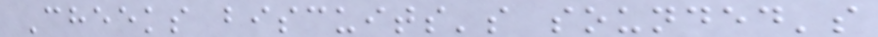Cheeks biscuits's sounded's
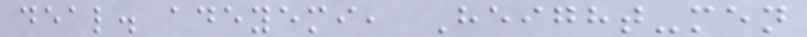deal. adeyemi, Height-men
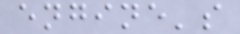engine's
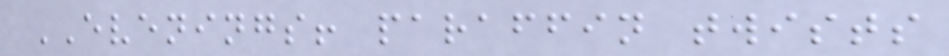EVENINGS! paraffin twists
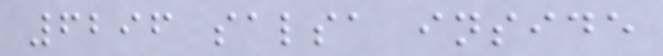6296 salsa inside
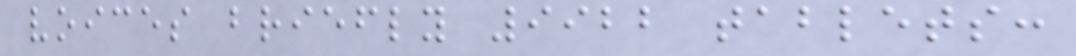voices briefly 9922 tablets:
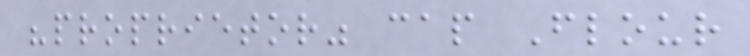"proprietor" cap Flour
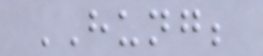HUNG;
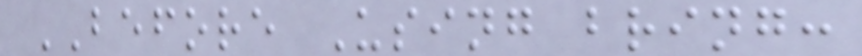BEFORE Using bring:
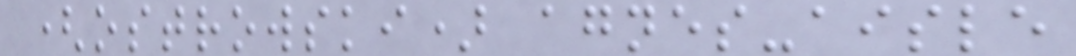(ostrowski) agnes-aisle
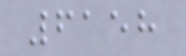6158
